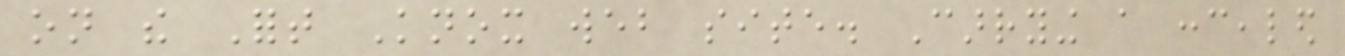on the Fort Knox web site. Carrying a concealed
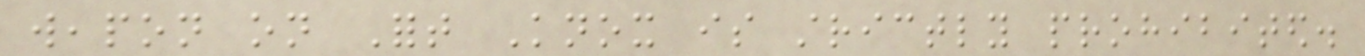weapon on Fort Knox is strictly prohibited.
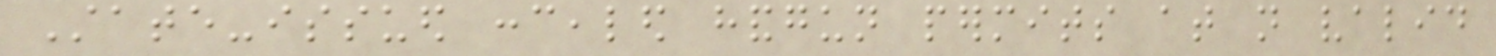State-issued concealed handgun permits at not valid
